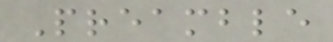Preamble
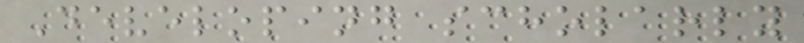Developing scholarly
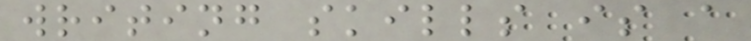writing skills is a
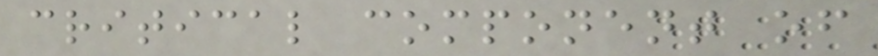critical component of
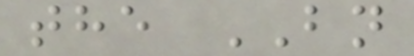the BN
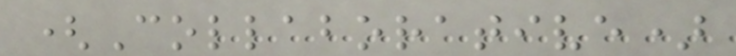(Collaborative)
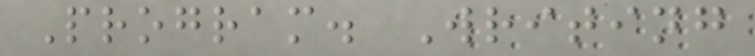Program. Writing
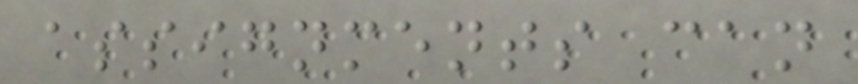assignments can
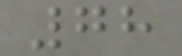78
